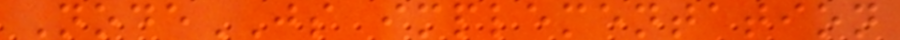NodeJS implementation
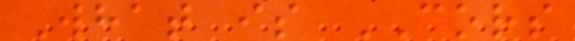What is CORS
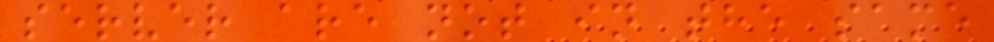server are not in the same
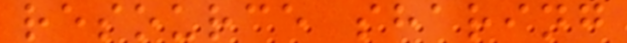resource sharing
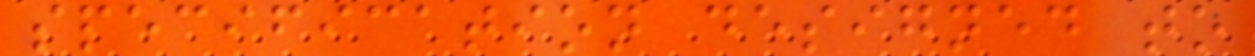specification designed to
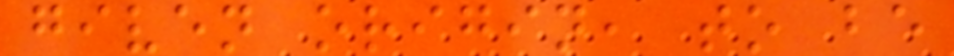given origin, to be
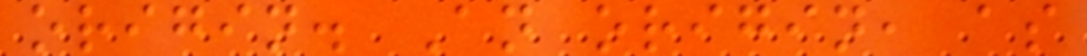origin. An origin, as
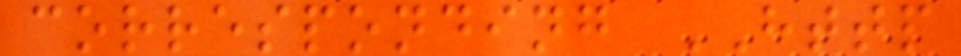corresponding HTTP
